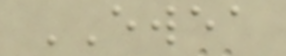EWEA
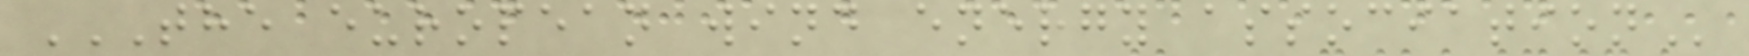THE EUROPEAN WIND ENERGY ASSOCIATION
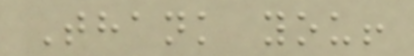Thank you!
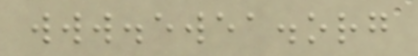www.ewea.org
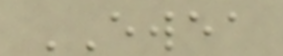EWEA
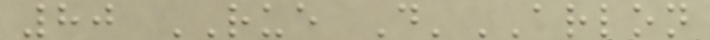80 RUE D'ARLON
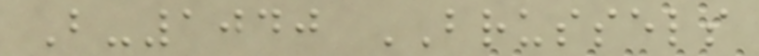B-1040 BRUSSELS
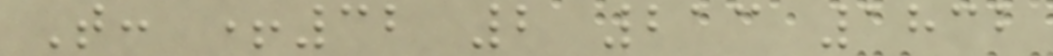T: +32 2 213 1832
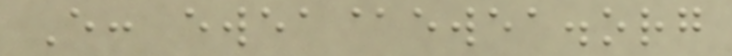E: ewea@ewea.org
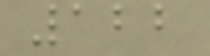122
